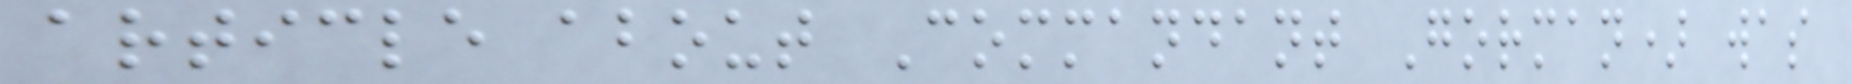article about Commandant Gorman) was
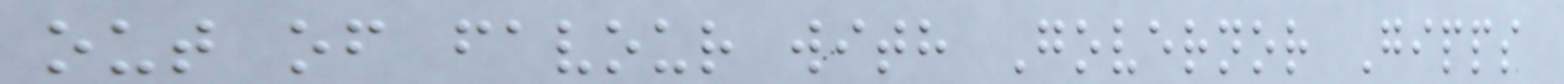out of favour with Governor Gipps
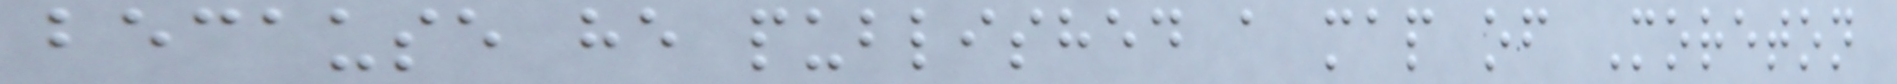because he published a map of Moreton
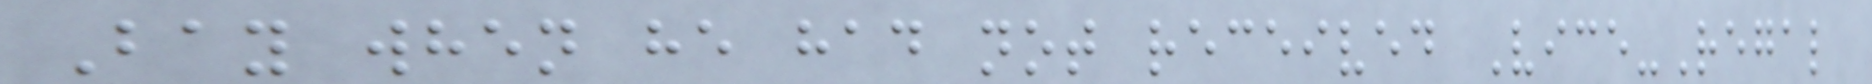Bay when he had not received Vice-Regal
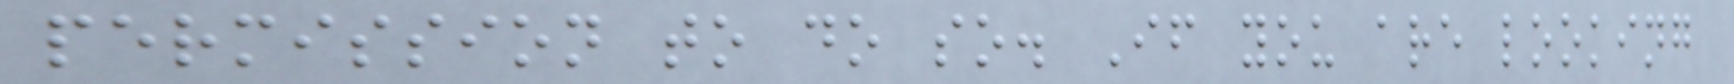permission to do so. If you are looking
